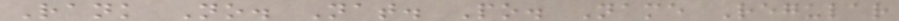Rank No. Nat. Po. Name Regular
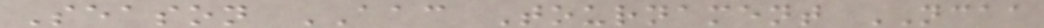Season AAC Tournament NCAA
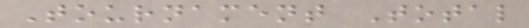Tournament Total
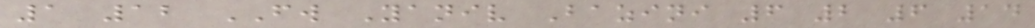1 12 FW Yaniv Bazini 6 2 6 14
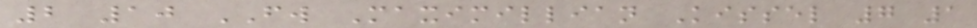2 10 FW Maximillian Kissel 7 1
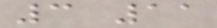3 11
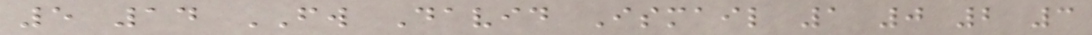5 14 FW David Ismail 1 0 2 3
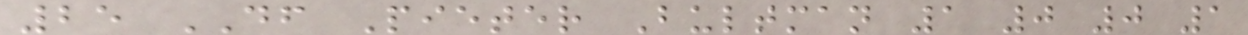25 DF Pieter Bultman 1 0 0 1
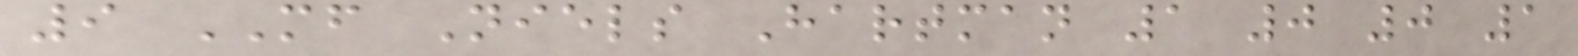9 MF Niels Hartman 1 0 0 1
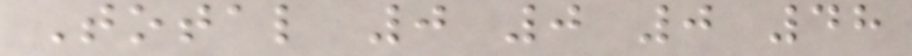Total 0 0 0 48
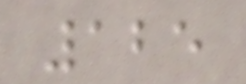125
